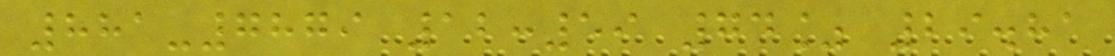881-7879 12:59 74% 29.81
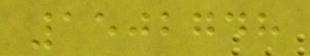1502748
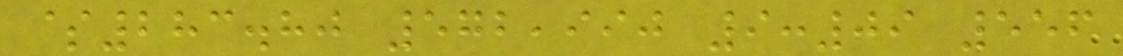$283.80 572,990 9:09 556
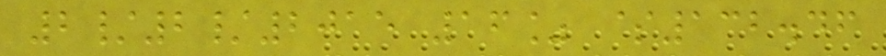2/2/2015 16% $132.46
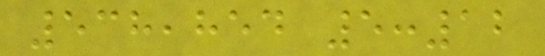538,854 5:12
